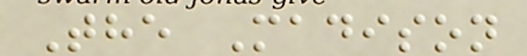The Madison
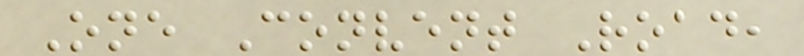One Convent Road,
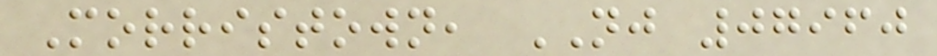Morristown, NJ 07960
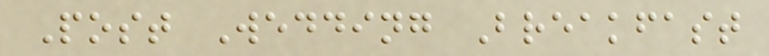Post Wedding Breakfast
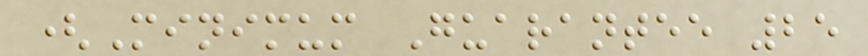(Minimum Guarantee 25
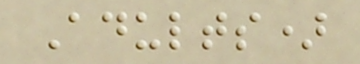Adults)
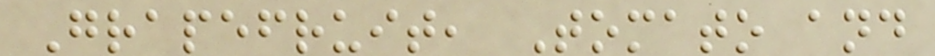Grapefruit, Tomato and
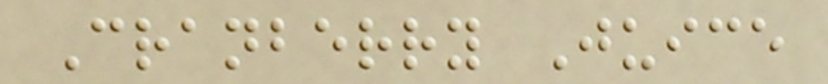Cranberry Juice
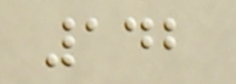142
